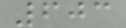603
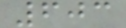603
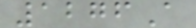1276A
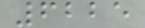6225
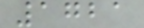1721
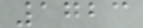1723
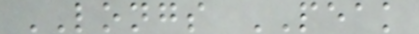LONGS PEAK
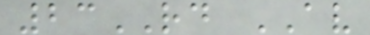23RD AV
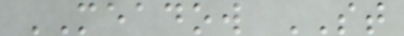MEADOW ST
